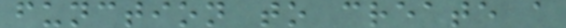function to create a
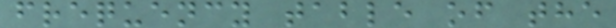frequency table of the
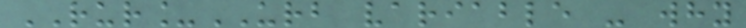RUR_URB variable - why
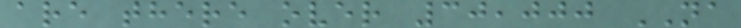are there over 30,000 NA
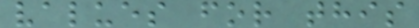values for this
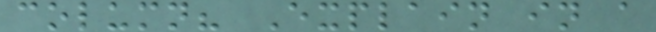column? Explain in a
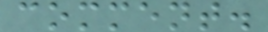comment.
